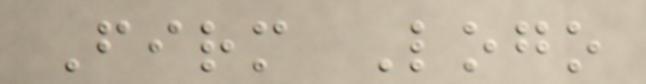Firm Logo
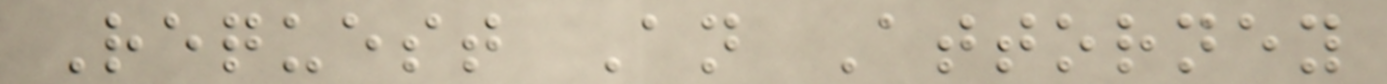Request An Attorney
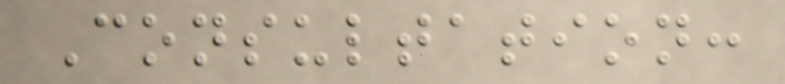Consultation:
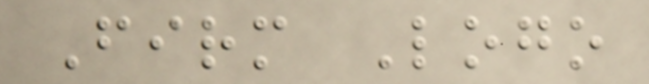Firm Logo
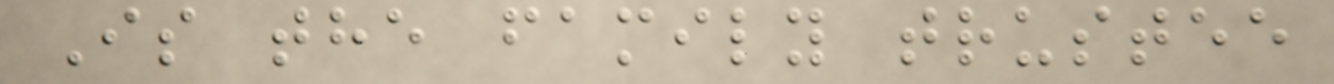Is the family trustee
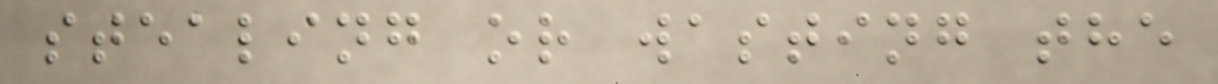stealing or wasting the
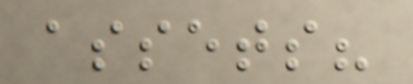assets?
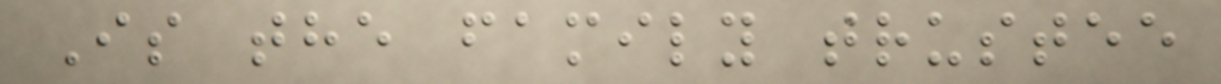Is the family trustee
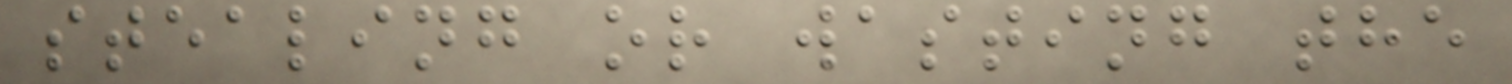stealing or wasting the
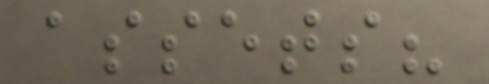assets?
